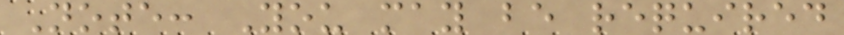Note: You may be required
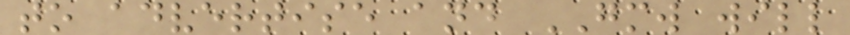to advertise and GMW will
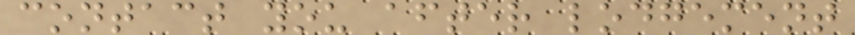contact you after lodgement
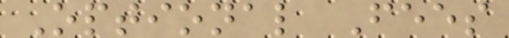Optional Fees
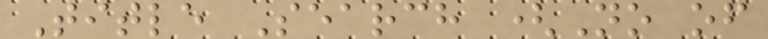Title Search (No of
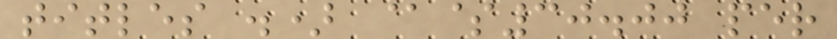titles .) @$30.00 per
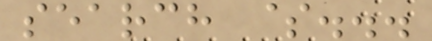search $...
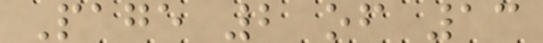Page 2 of 13
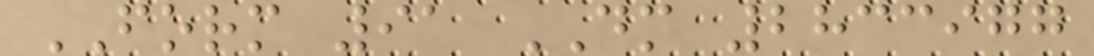FORM 91 DM 2833977
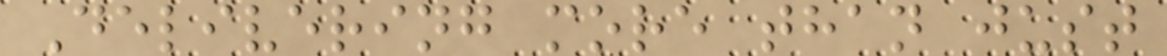Delivering more than just
